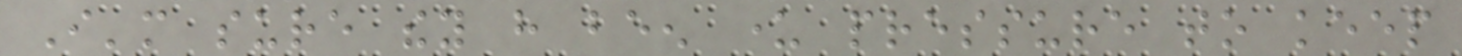I'm sure they have been under pressure to keep
